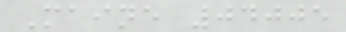Maine 04005
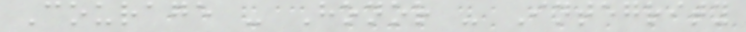Courage - Honor - Integrity
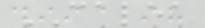CALEA
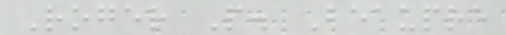Roger P. Beaupre
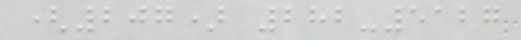(207) 282-5127
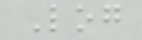Log
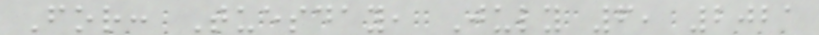For: Tuesday, July 6, 2021
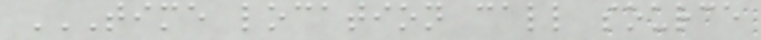TIME LOCATION CALL SOURCE
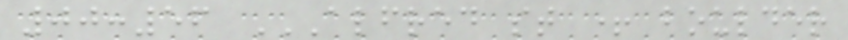00:56 ALFRED ST + BOULDER
